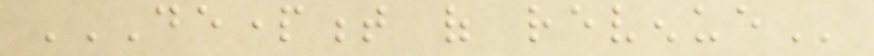DEPARTMENT OF REVENUE
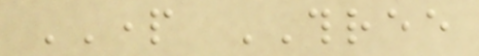PART THREE
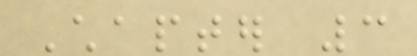Chapter 3
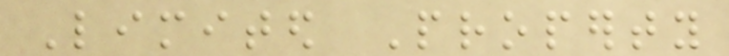Limited Property
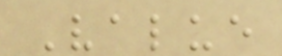Value
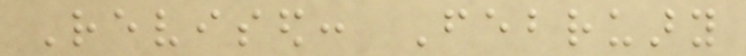Revised: February
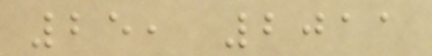25, 2011
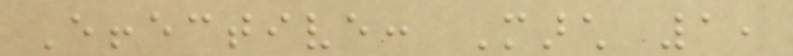Effective: March 1,
